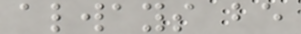always be
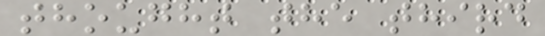thought the third
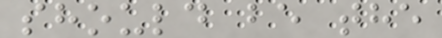should be the
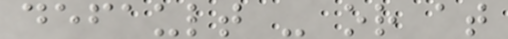default - or at
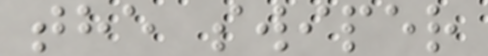the swiper
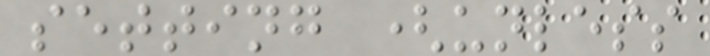setting (unless
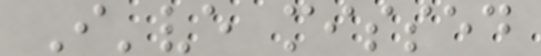I've missed
